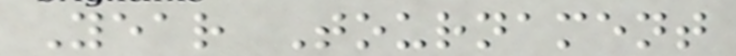Year Tournament
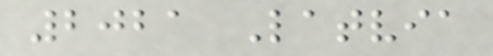2021 Latvia
